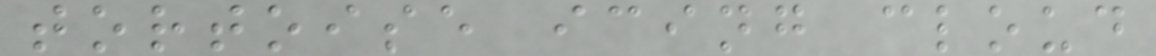tortoise icing cloud
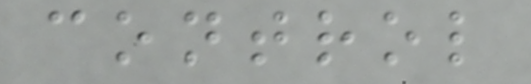control
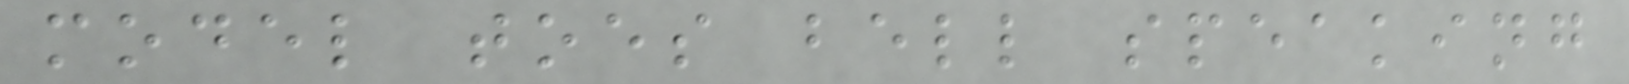model toes bell speaking
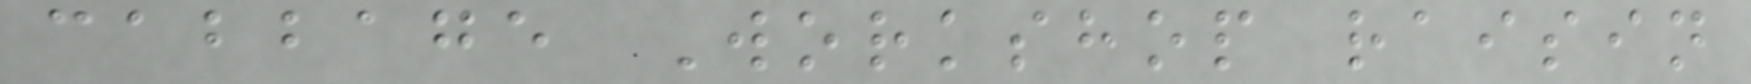cabbage Workshop raisin
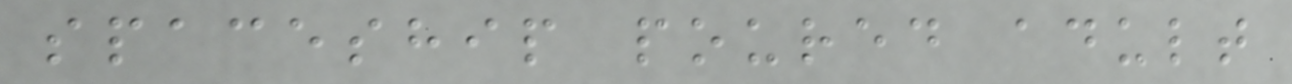spaceship poured adult
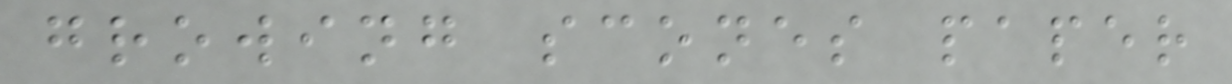growing scones paper
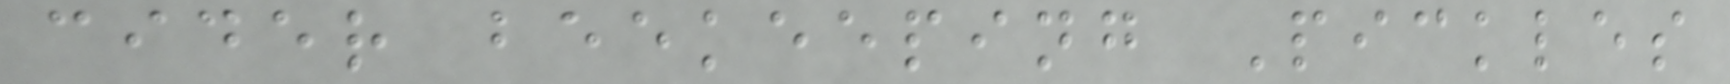cider beekeeping Pickles
